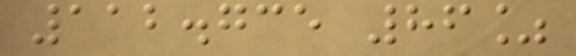112.735 86%
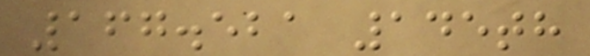167.521 145th
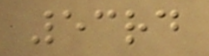53rd
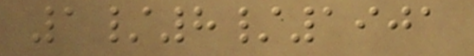1/8/1901
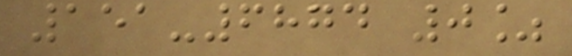151-6874 0%
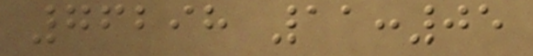76298 11:05
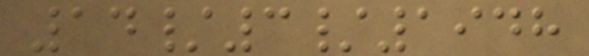14/3/1948
